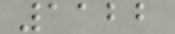1122
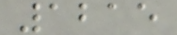1215
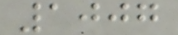1007
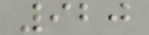920
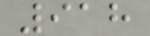918
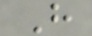H
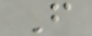F
